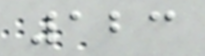123
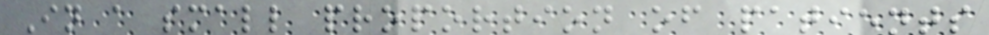In a small proportion of patients
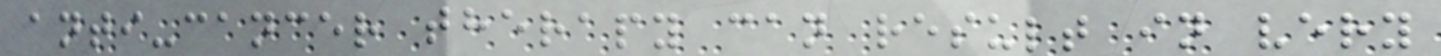anti-cancer therapy can result in very
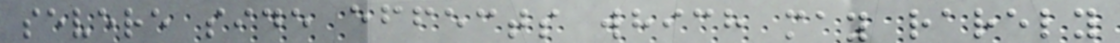severe side effects which may rarely
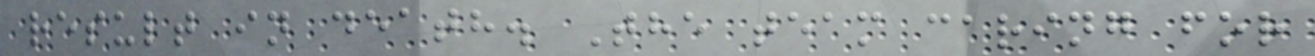result in death. The team caring for
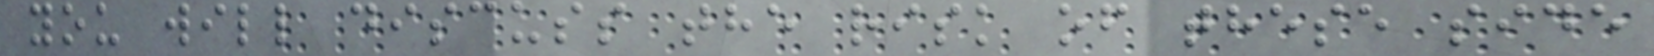you will discuss the risk of these side
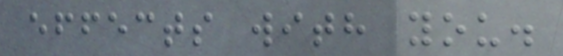effects with you.
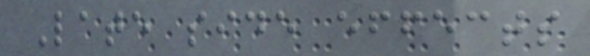Late side effects
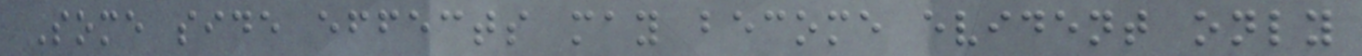Some side effects may become evident only
